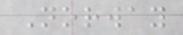Norway
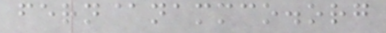fern@nammco.org
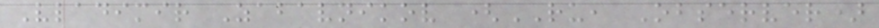Vladimir Zabavnikov (RU, Observer)
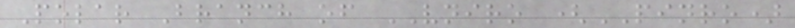Polar Branch of VNIRO (PINRO)
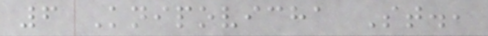6 Knipovicha St.,
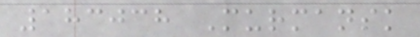183038 Murmansk
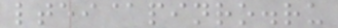ltei@pinro.ru
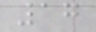17
